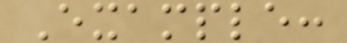Example:
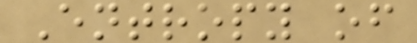Entropy of
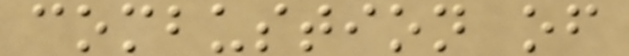combustion of
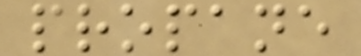propane
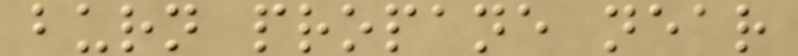burn propane near
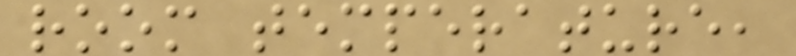room temperature,
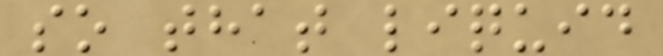so that liquid
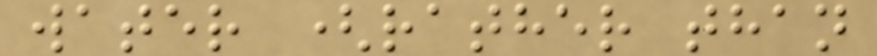water (rather than
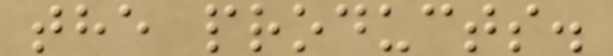the products.
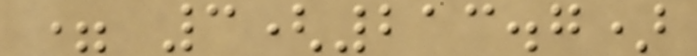= 3(213.7)
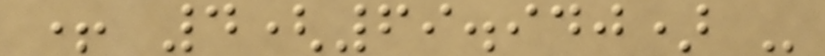+ 4(69.940) -
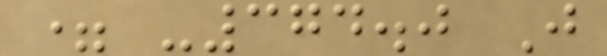= -374.0 J
